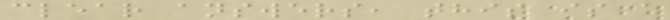clear answers, this is a
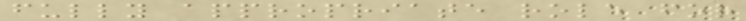fully appropriate role for
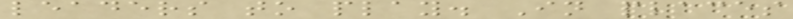leaders to play. In places
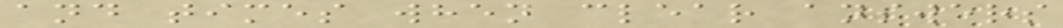and times when clear answers
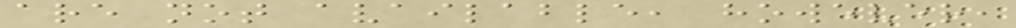are not available, however,
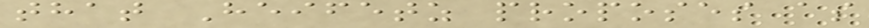that Heifetz proposes as
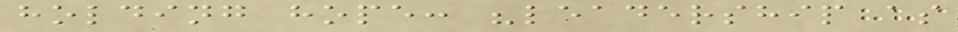holding hope: "leadership as
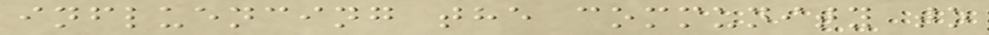influencing the community to
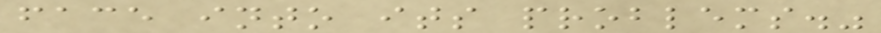face into its problems."
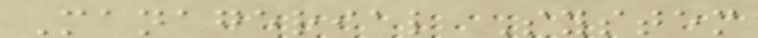Managerial System
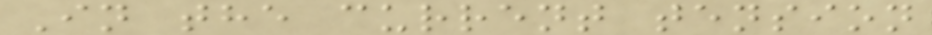In the current tension
